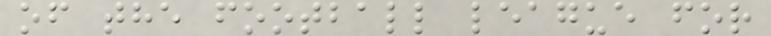of the football league for
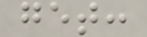get:
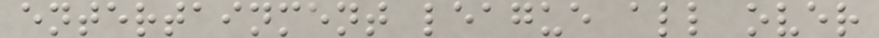entertainment league all over
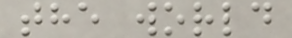the world
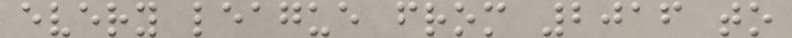every league from 2016 to
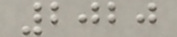2020
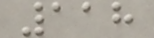118
